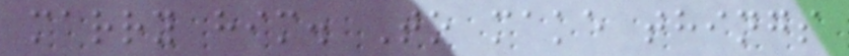marry him. To make things
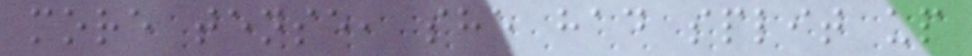more tense, she had split up
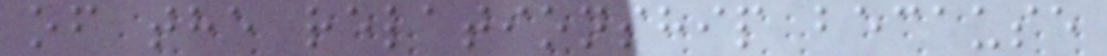of the relationship because
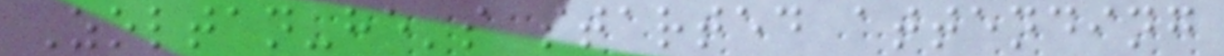Zoltan-he's started attending
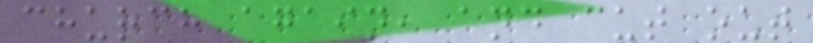church again, and cut out
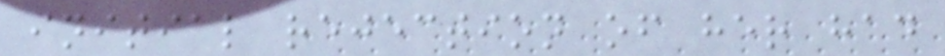initial rejection of her had
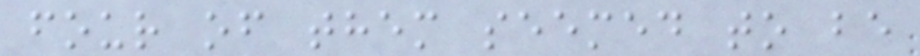four of them seemed to be
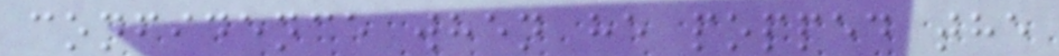confidence when he popped the
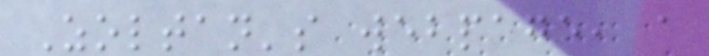Zoltan's webpage, a
